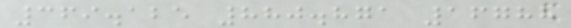369.125 880.871 16788
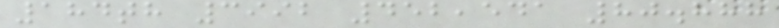184th 3992 452,541 80.888
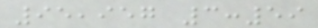95,957 3:59
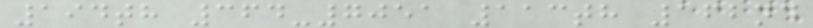194th 364-7051 113th 162nd
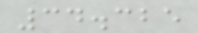34.325
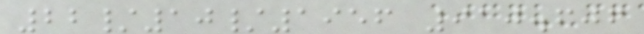22/10/1956 910.606
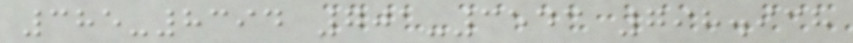385-8394 701-3543 798.938
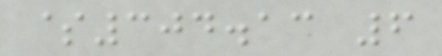$304.13 6
